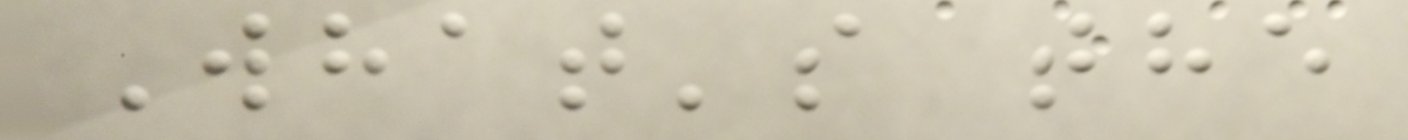What's the
